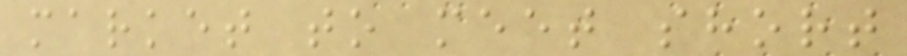market to meet short
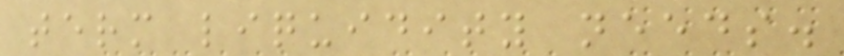term liquidity needs.
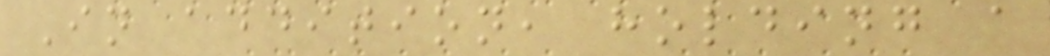In addition, holding a
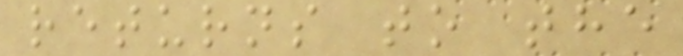returns to the
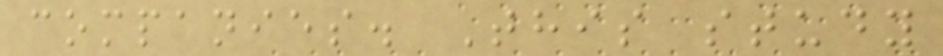companies. This study
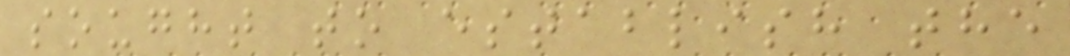sought to establish the
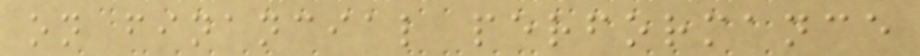on financial performance
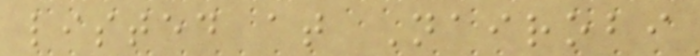listed at Nairobi
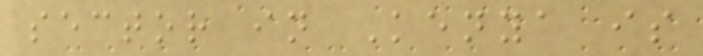sector in Kenya is
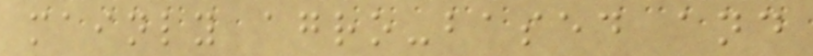mainly agro-based and
